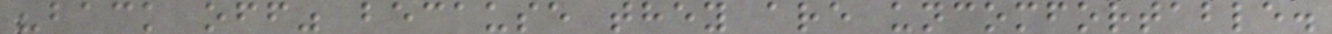"back off" because they are uncomfortable.
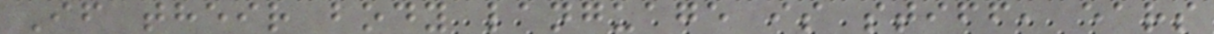If their body language is stiff, ears
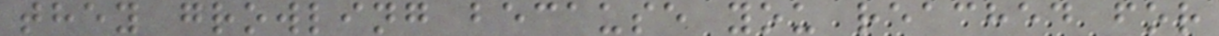they growling because you reached for
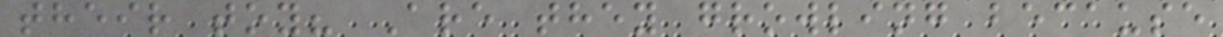their toy? Are they growling because
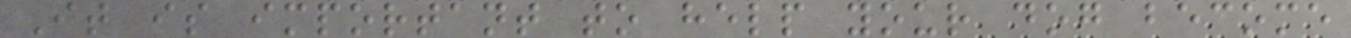It is important to help your dog become
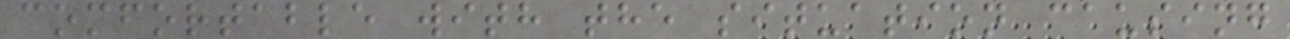comfortable with the situation causing
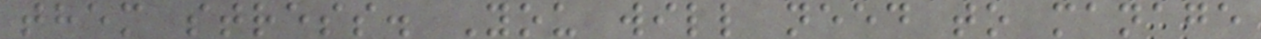them stress. You will need to manage
